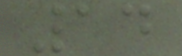14
